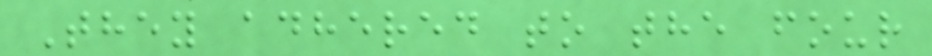They adhered to the four
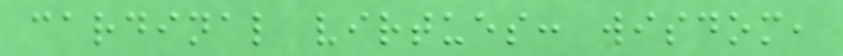cardinal virtues: wisdom,
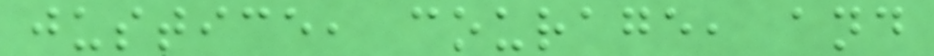justice, courage, and
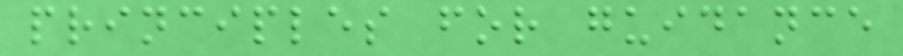principles for guidance
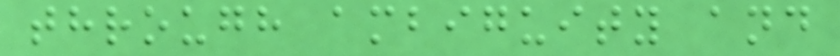through ambiguity and
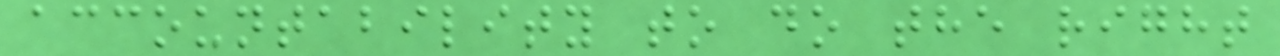accountability to do the right
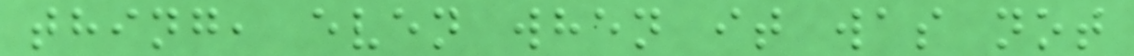thing, even when it was not
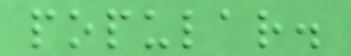popular.
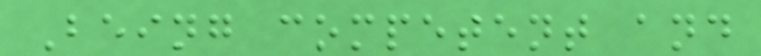Being competent and
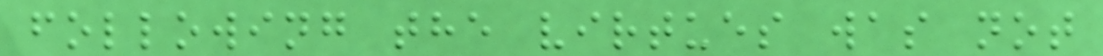following the virtues was not
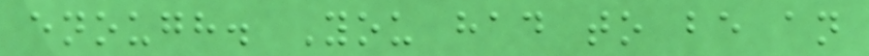enough. You had to be an
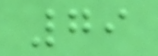79
